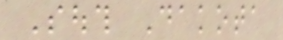South Dakota
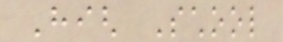High School
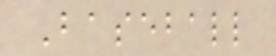Baseball
